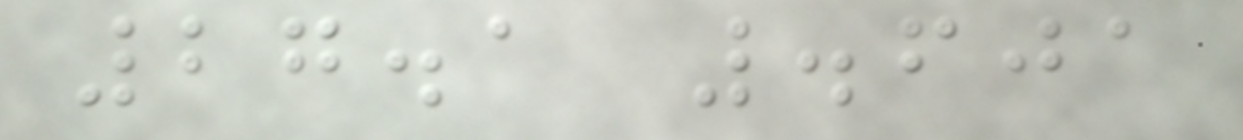27.1 .601
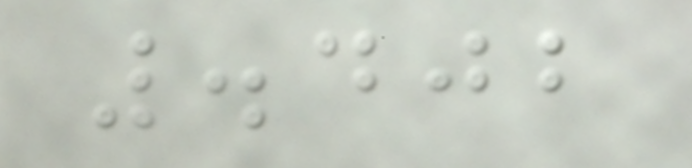.402
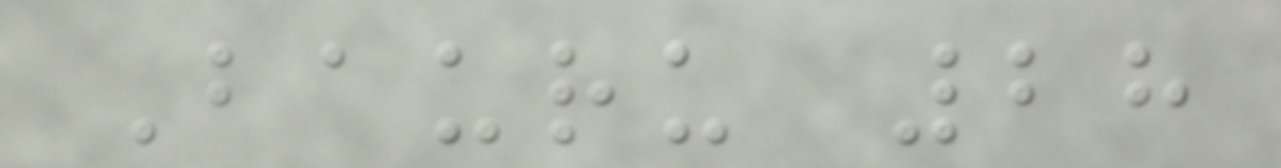Bauru 28
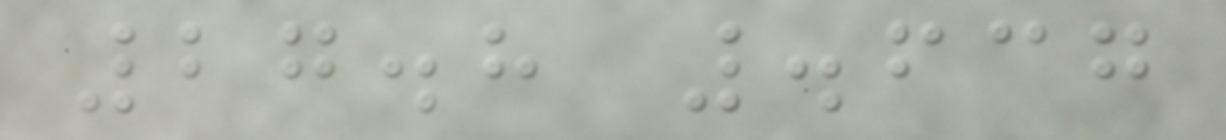27.8 .637
